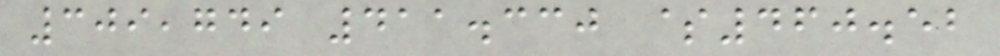309,749 411.330 $460.52
